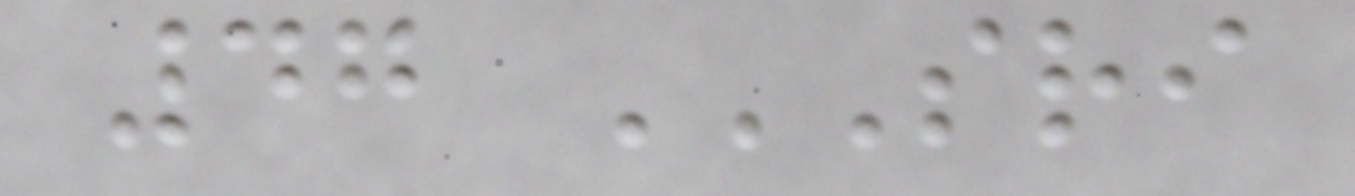47 SRI
